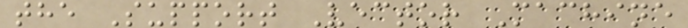the Support Vector Machine
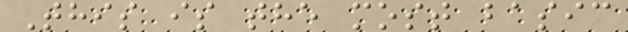This is the most basic
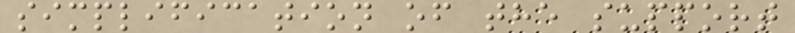simplification of the support
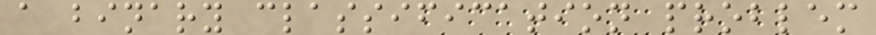a binary classification problem
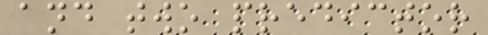and two predictor
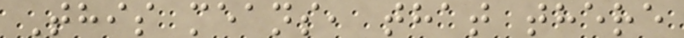This means, that there
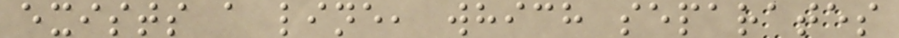exists a line, which separates
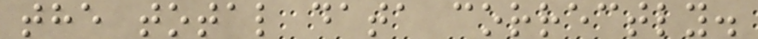the total data correctly.
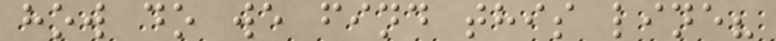how do we find this line?
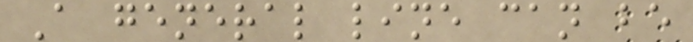A general line can be
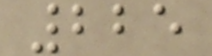225
